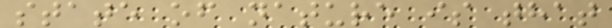state of nature is that
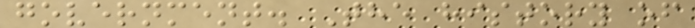government. The history of
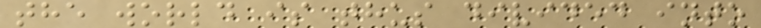the world is thus divided into
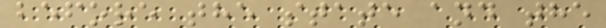before the state and the
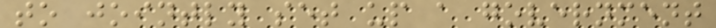to jointly set up a government
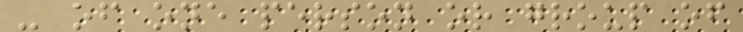- of one person or group of
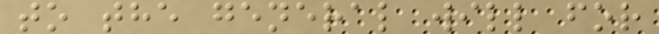to the general will for
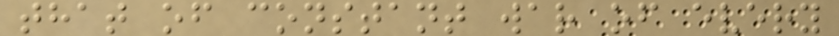that of constant war of every
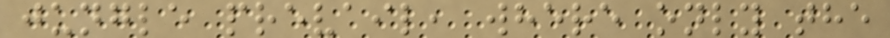jungle prevail, where only the
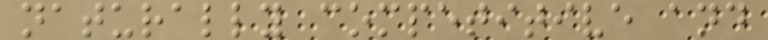naturally competitive and
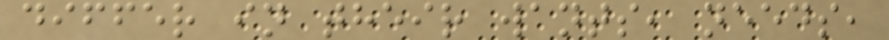differ in their wants, needs,
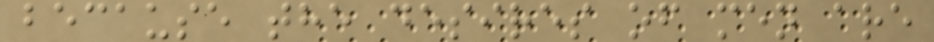because the desires of men are
